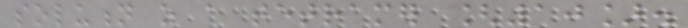solution as a tetramer [10].
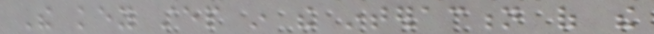The key step in the interaction of the
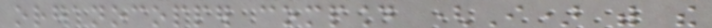organocopper compound (I) with the
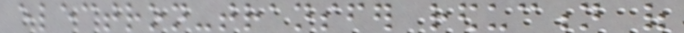electron-transfer reduction of
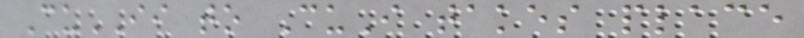CuII to CuI takes place
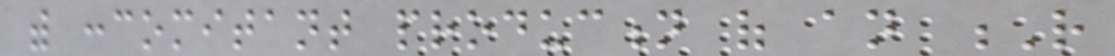with concomitant production of an R
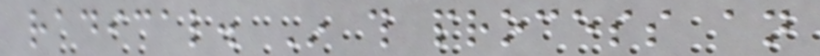radical. In this process an
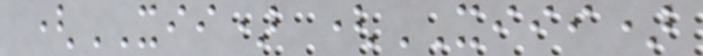(XII) (XIII)
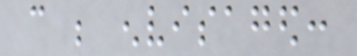can be envisaged:
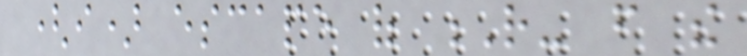(i) escape of R- from the
